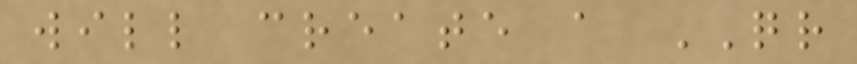will create a QR
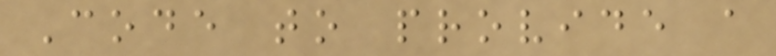Code to provide a
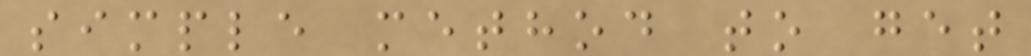simple method to get
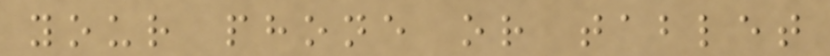your phone or tablet
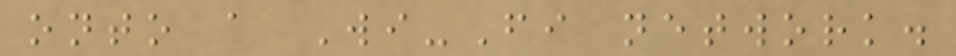onto a Wi-Fi network.
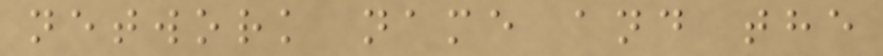network name and the
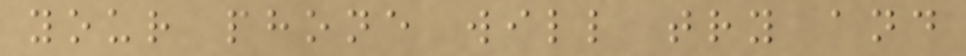your phone will try and
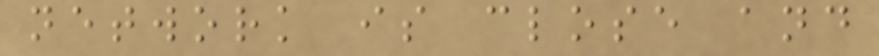network is close and
